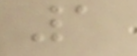1
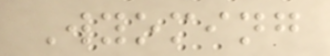Wyoming
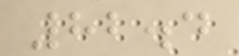82.4
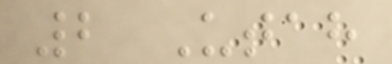2 Utah
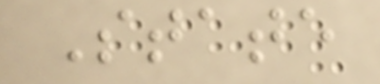State
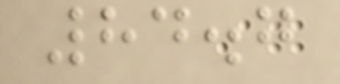84.7
